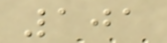101
